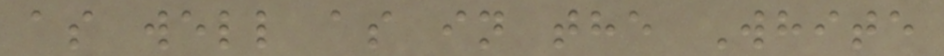as well as in the White
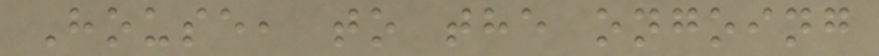House, to the ongoing
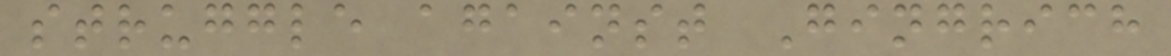struggle against Gingrich
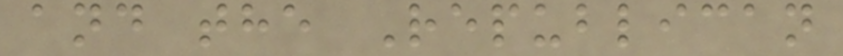and the Republican
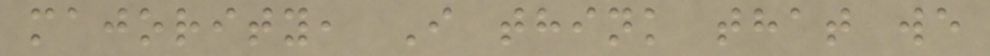majority, I think that we
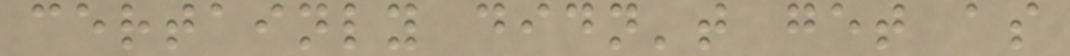certainly didn't get as
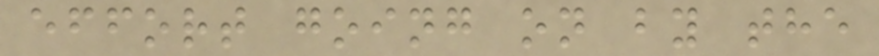effort going on by the
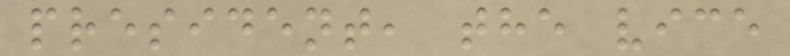president, the vice
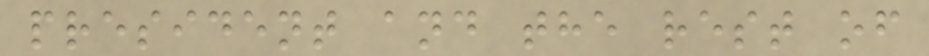president and the rest of
